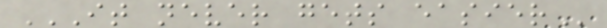IT NEVER GETS EASIER
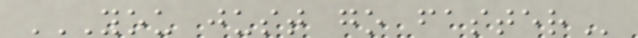YOU JUST GO FASTER
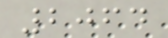2064
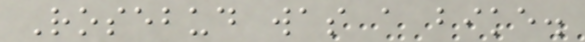Rosebud was a bike.
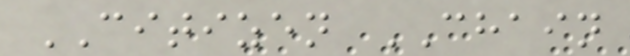CITIZEN CHAIN
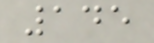145
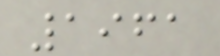1961
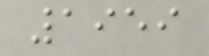1959
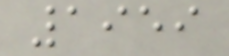1959
